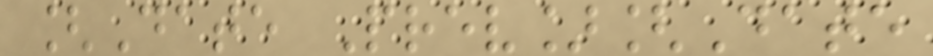[Date Prev][Date
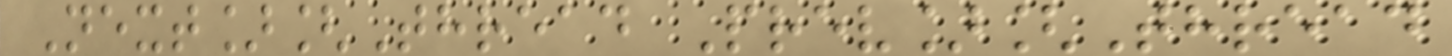Next][Thread Prev][Thread
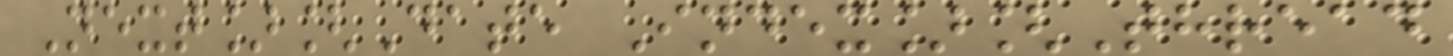Next][Date Index][Thread
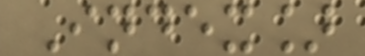Index]
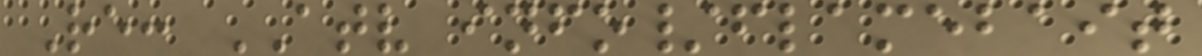Re: ATV info/flamebait
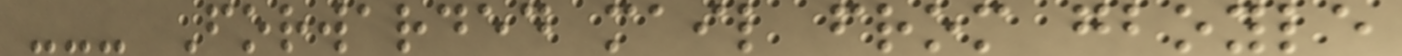--- Forwarded mail from gboyle
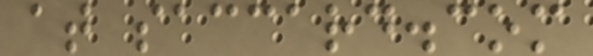at saccard.com
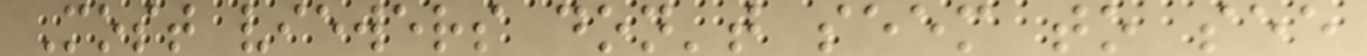Most viewers don't seem to see
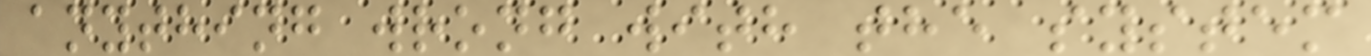anything wrong with the system
